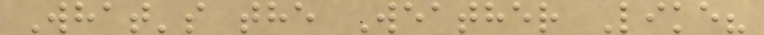What's the Weather Like?
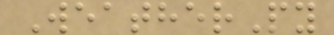WeatherPy
